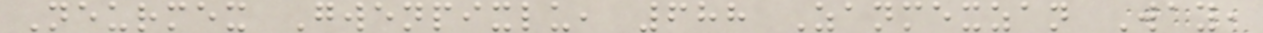Neurmex Gwenpixlu, 688 Zanmexzan Way,
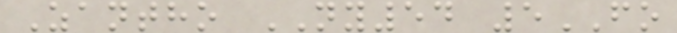Zantho NY54 5FO
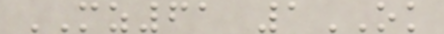MZ61 1OK
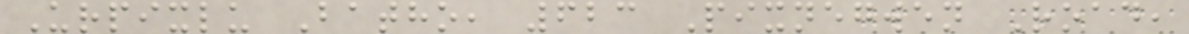Urpixlu Batho, 623 Pixnegwen Road,
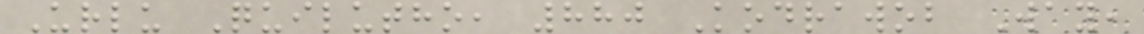Urlu Quilutho, 880 Kodrawob Way,
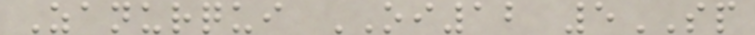Zanurqui OI12 5SP
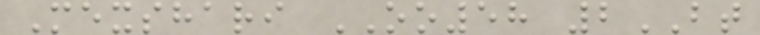Mexshari OO58 2BT
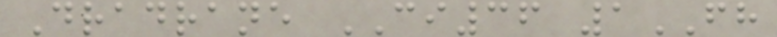Dradrane CI36 1FH
